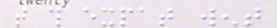that this expat went
